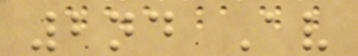2nd Av
